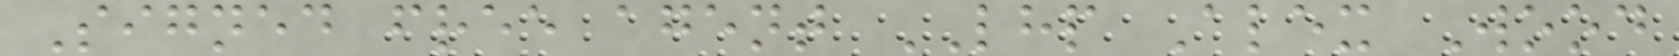Signed free agent LHP Alex Wood
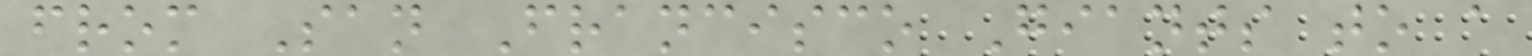from San Francisco Giants to a
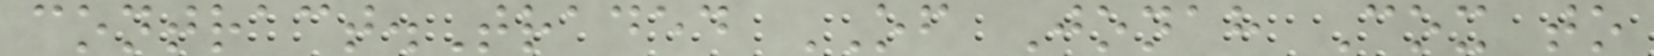contract.Traded OF Jonah Cox to
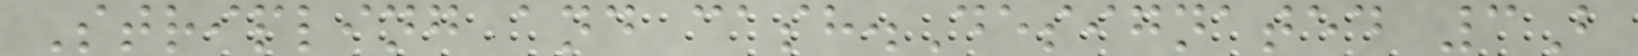Stripling and cash.Designated 3B
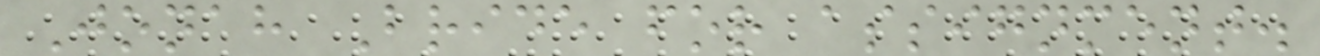Jonah Bride for assignment.
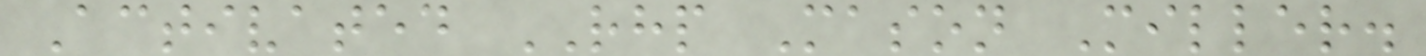Activated RHP Mason Miller.
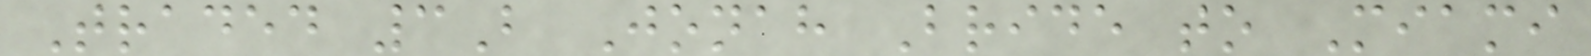Traded 3B Jonah Bride to Miami
